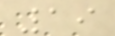19
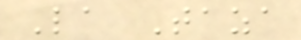La Taza
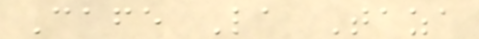Cafe La Taza
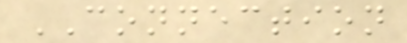CONNECTION
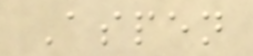Aspen
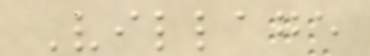Village
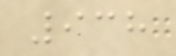938
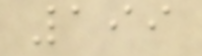199
